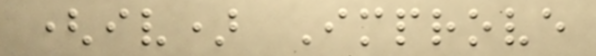(iv) Improve
